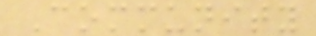Community
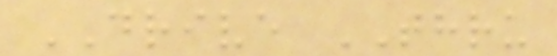DRIVE THRU
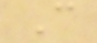C
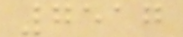7517
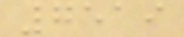7519
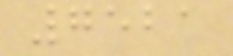7521
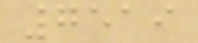7519
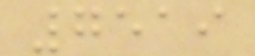7519
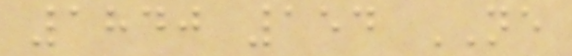1840 154 NE
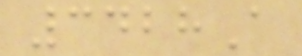3428A
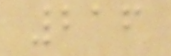216
